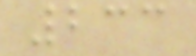233
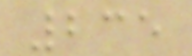235
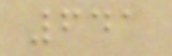641
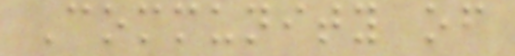Community of
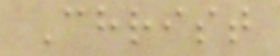Christ
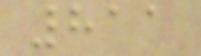811
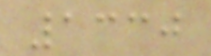1330
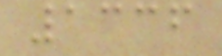1336
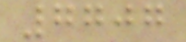7707
